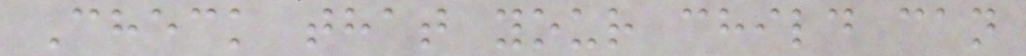Check that your child can
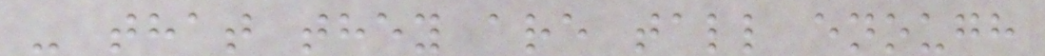- that they are tall enough
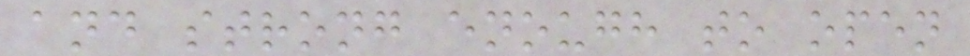and strong enough to open
